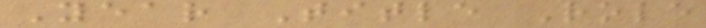Year Title Role
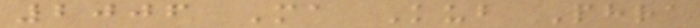2006 Ma Kub Phra
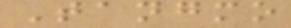Tangmo
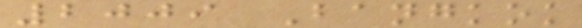2009 Bangkok
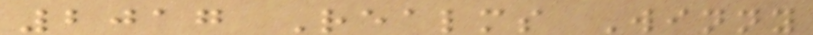2017 Realms Winny
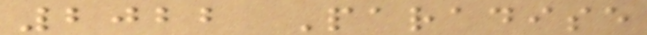2022 Paradise
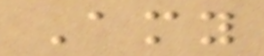Amy
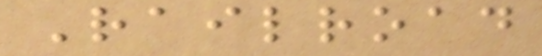Railroad
